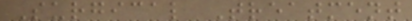Surgical Treatment
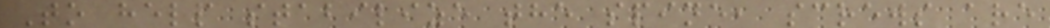To help stabilize the spine, screws are
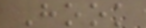Hook
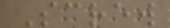Screw
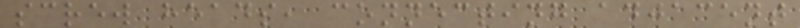screw heads, connecting adjacent
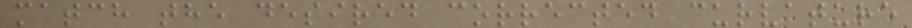match the desired corrected curvature
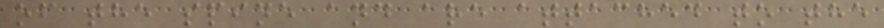of the spine and are attached to the
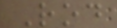Rod
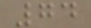74
